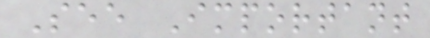See Important
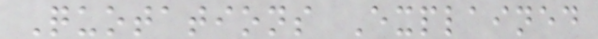Quotations Explained
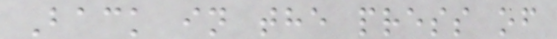Back in the press of
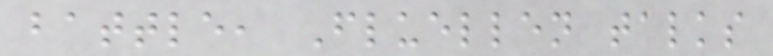battle, Fluellen talks
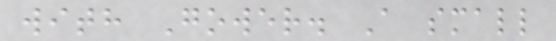with Gower. A small
